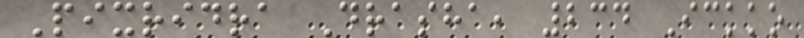Pixridra Drasha, 234 Ickko
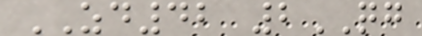ZD42 2QG
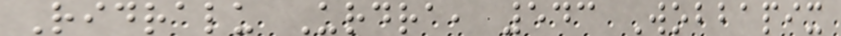Ridralu Urdra, 543 Wobbapix
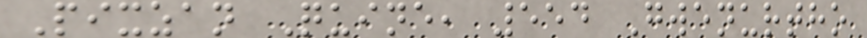Pixzan Quine, 554 Gwenurtho
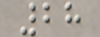28
